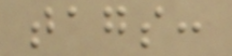tags:
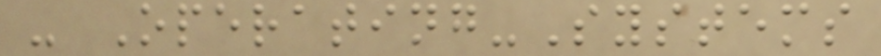- Operating-Systems
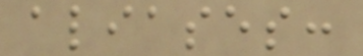aliases:
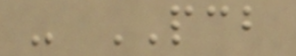- PCB
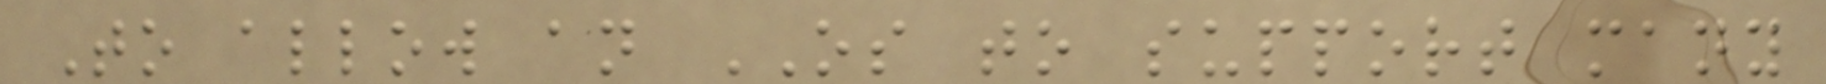To allow an OS to support many
